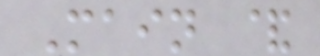Main &
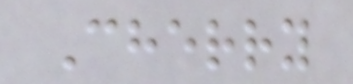Cherry
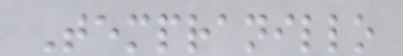Tempranillo
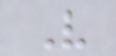V
